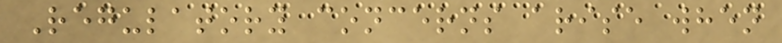Regulatory concerns arise when
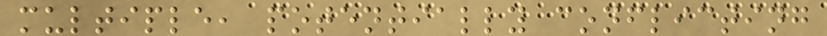multiple, potentially conflicting
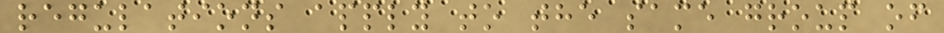regulations apply to the same group of
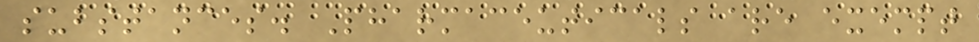substances. Pharmaceuticals are exempt
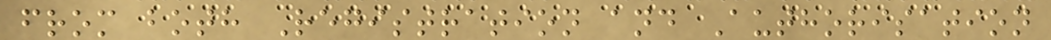from both Registration and Authorisation
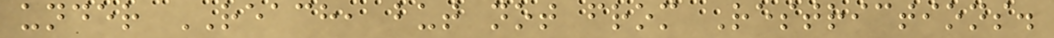under REACH, but not from Restrictions.
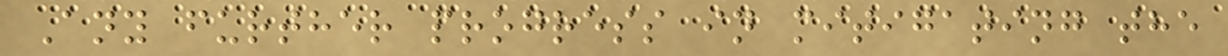Any further progress in mitigating the
